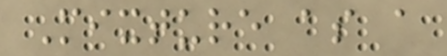Mixture as a
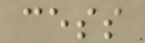cess
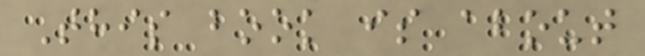This book is about
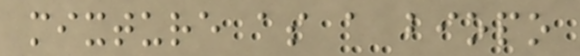mixture as a biopo
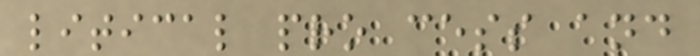litical pro cess and
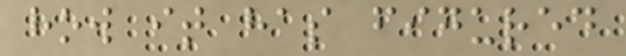how it has figured
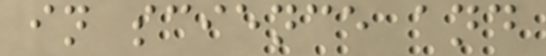in science and
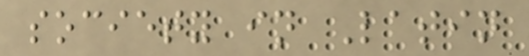society in Latin
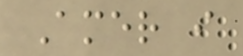Amer i
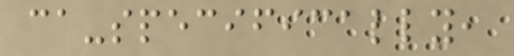ca-specifically,
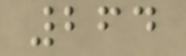264
